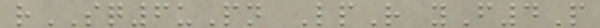rSQ6uPn LpR yF4P
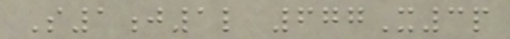S1j1l 677X3p
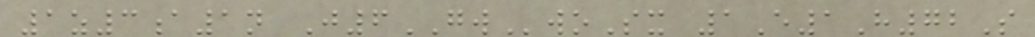1z3a1n J6GWwoSx 1E1H72S
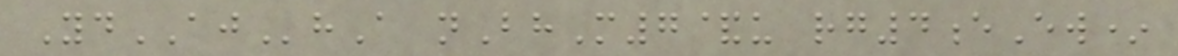YdAJhA nBhM7&u rg4eEw*
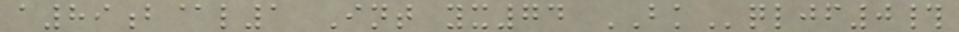a89b@l1 Int yx74 BKqljf0#
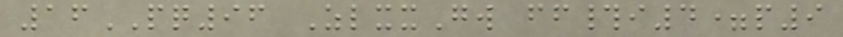16PQ96 ZlxxGw ff#i4=p9
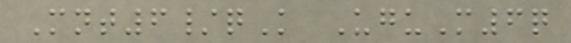Mnt6/qK UguM6q
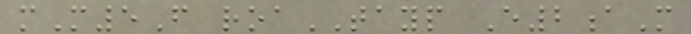mM5F roaTAYP E2aM
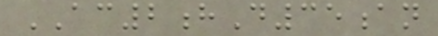AC2hD35an
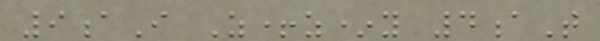9aI Z+z*y 4aT
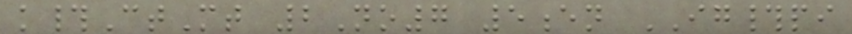k#CtMt 2No7 5en IG#pi
